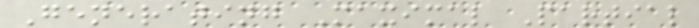Generating Maximal Partial
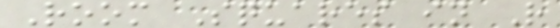Room Squares in R
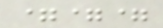===
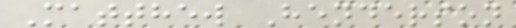Matthew Henderson
